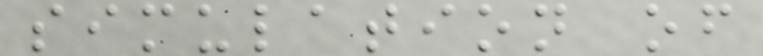simulation of
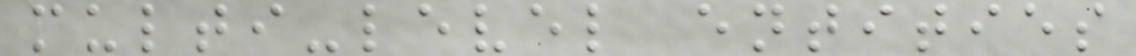multi-level entities
